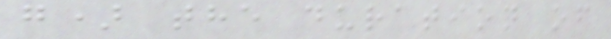g) the duration of
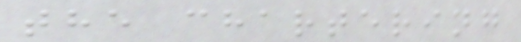the chartering
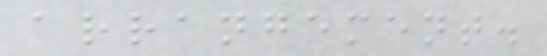arrangement.
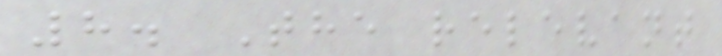8. The relevant
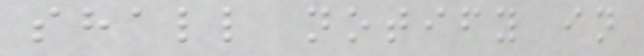shall notify in
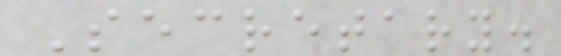Secretary.
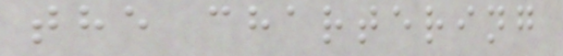the chartering
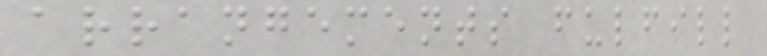arrangements fulfill
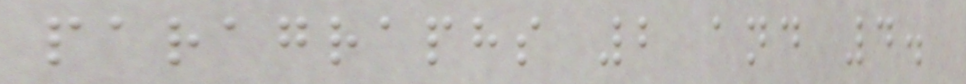paragraphs 2 and 4.
